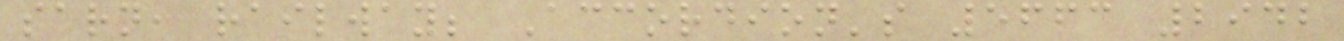sarn, railway; Accordion's 5663 2942
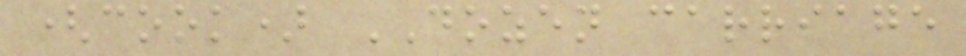(cook) DOZEN carriage
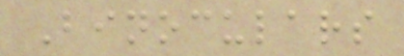Binoculars
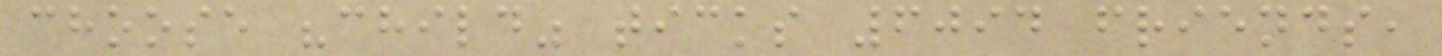choose "child" ticks 6094 friends,
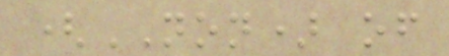(NON) of
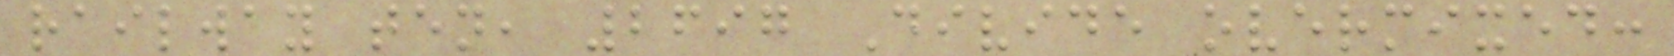railway ten, 2697 Divide overmixed:
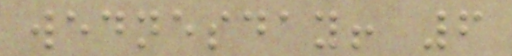wednesday! 6
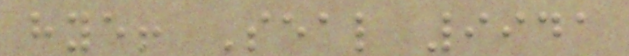hye! Seal 9941
